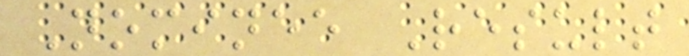Nominee Result
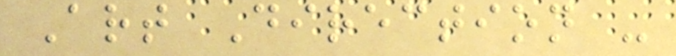Art Direction -
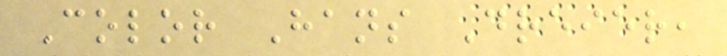Color Hans Dreier,
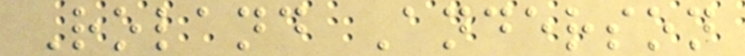Roland Anderson
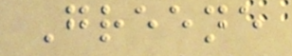Greene
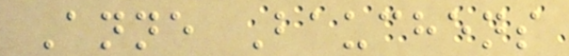Anne Bauchens
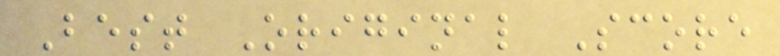Best Original Score
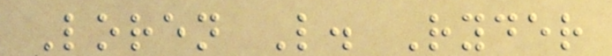Loren L. Ryder
